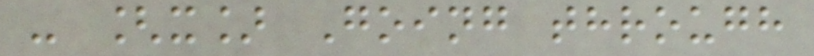- [x] Going through
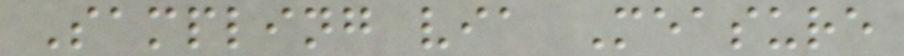Sampling via Measure
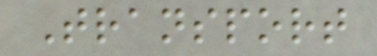Transport
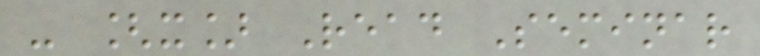- [x] Read Seminar
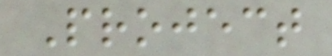Project
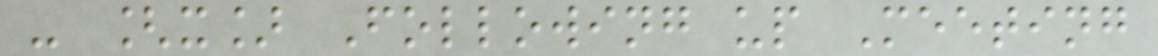- [x] Following up Meeting
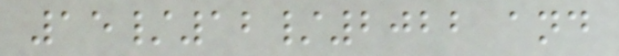15/12/2022 and
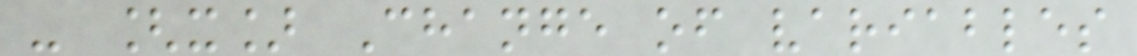- [x] Change of variables
